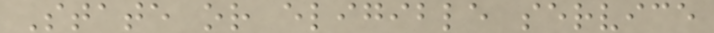State or eligible service
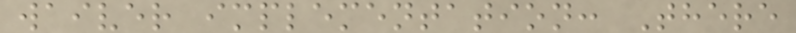waiver implementation: There
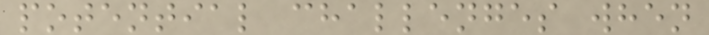potential challenges when
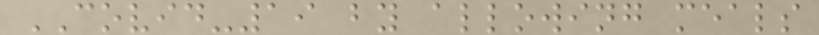COVID-19 by allowing meals
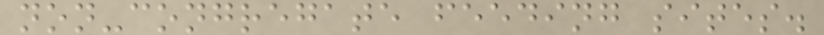non-congregate feeding sites.
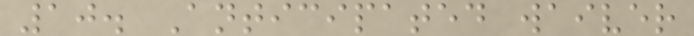10. Anticipated waiver
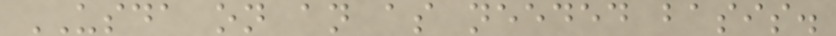USDA on an as needed basis.
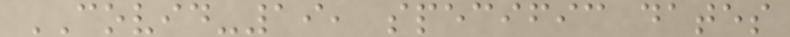COVID-19, specific dates
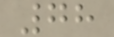78
